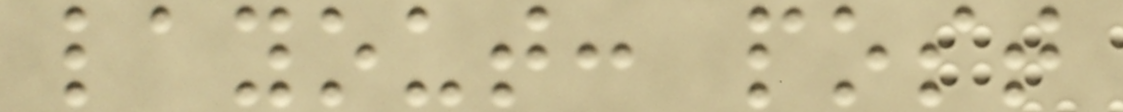layout: post
